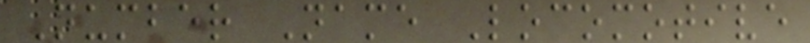Number Name Locomotive
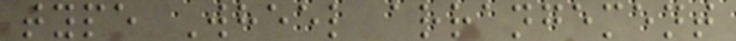type Wheel arrangement
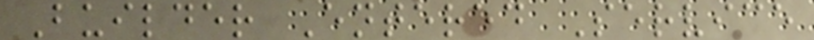Builder Entered Service
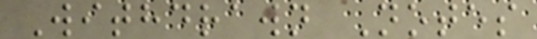Withdrawn Notes
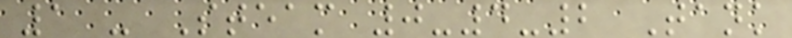1 - Steam 0-4-2 Tank
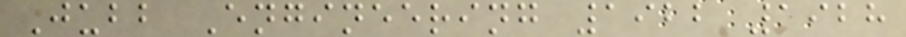Jubb Engineering 1922 1928
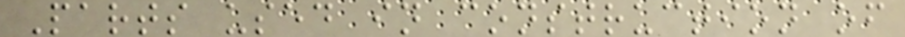Parts used in construction of
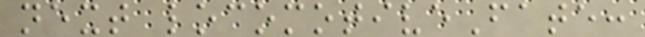next locomotiveFate:
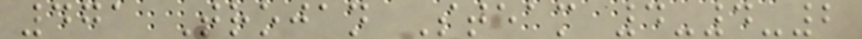471 Trojan Steam 4-4-2
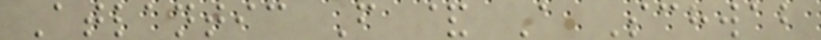Atlantic F & A Schwab
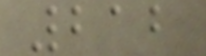212
